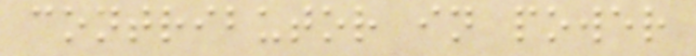contributor in power
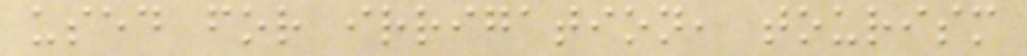used for irrigation, tourism
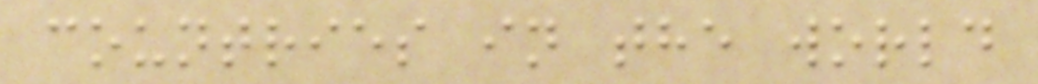countries in the world
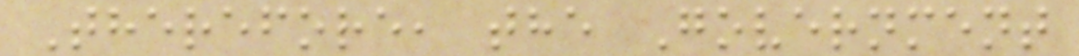Therefore, the Government
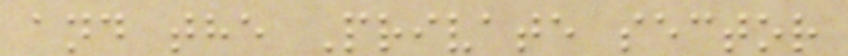and the Private sector
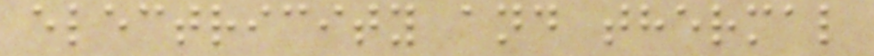electricity and thermal
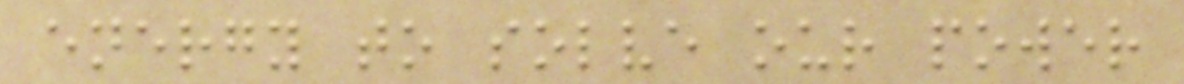energy to solve our power
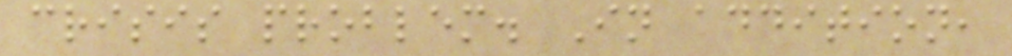crisis problem. In addition,
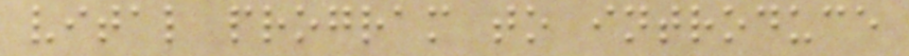vital program to introduce
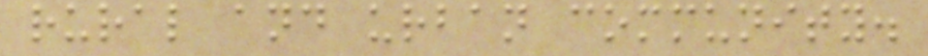rural and urban community.
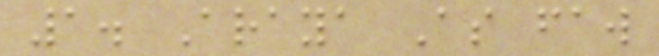1. Araya As faw
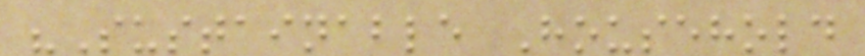"Sustainable Household
